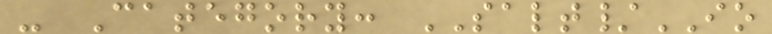- Category: SALT/IO
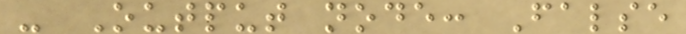- Output node: False
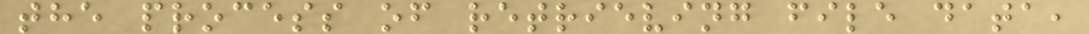the process of retrieving file data,
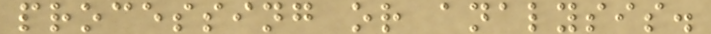processing or analysis.
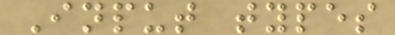Input types
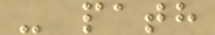- path
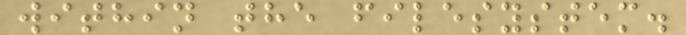within the filesystem.
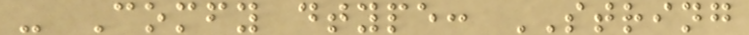- Comfy dtype: STRING
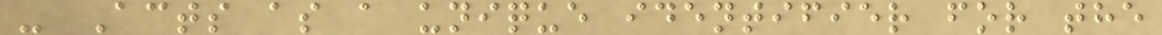- Acts as a unique identifier for the
